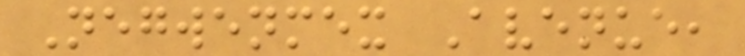Negwenmex Avenue,
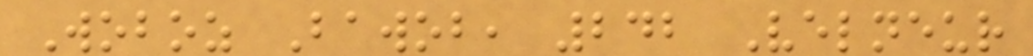Woboz Bawob, 242 Velneur
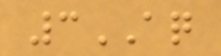3AQ
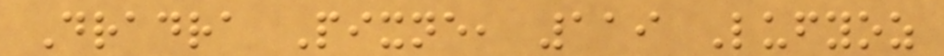Dradra Pixne, 119 Lufyoz
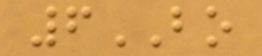6BO
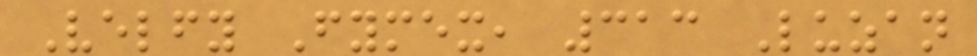Velfy Fymex, 313 Luzan
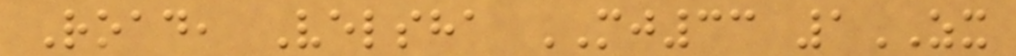Road, Velsha MJ33 1ZX
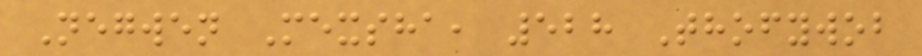Negwen Mexsha, 528 Thofywob
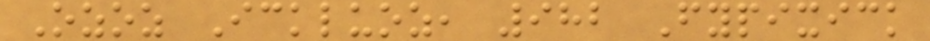Ozoz Ickluoz, 982 Fypixick
